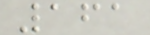161
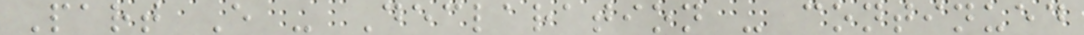Part E - Declaration - continued
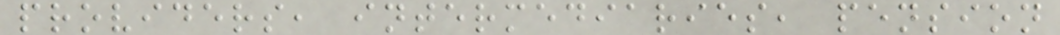providers, intermediaries, pension
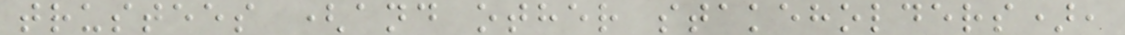trustees (and other stakeholders),
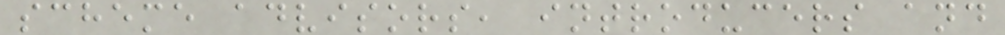scheme advisors, introducers and
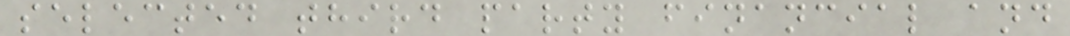selected third party financial and
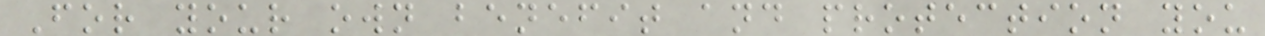For your own benefit and protection you
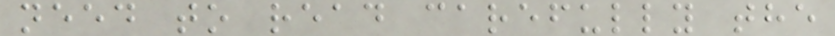need to read carefully the
